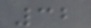32
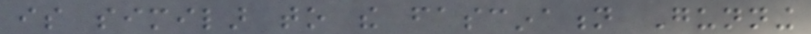is similar to the fascination Gunning
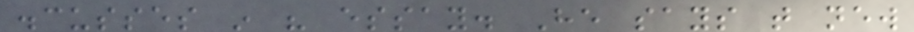discusses in his essay. He says that new
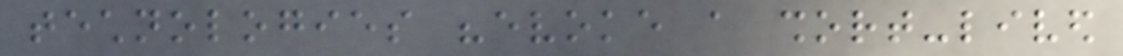technologies "evoke a short-lived
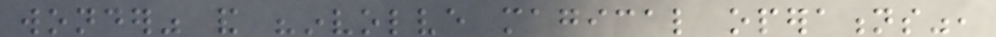wonder" and "involve magical operations",
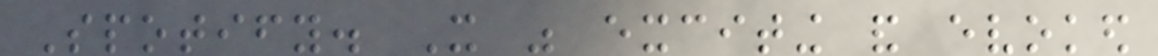Spotify. It was exciting and evoked
